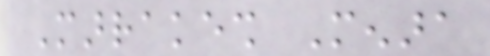Marrakesh Menara
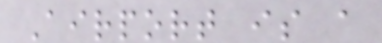Airport is a
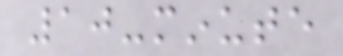10-minute
